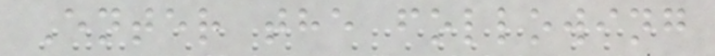Enter the following
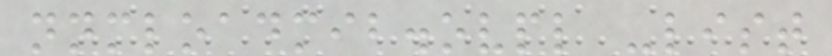nnmloadmib.ovpl -list
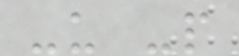-u -p
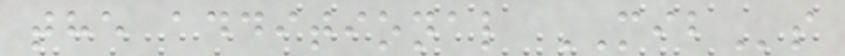the additional MIBs
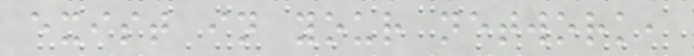exist in your network,
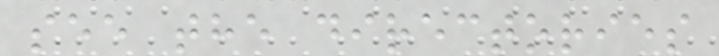see the directories
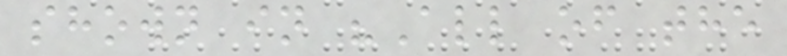shown in "All of the
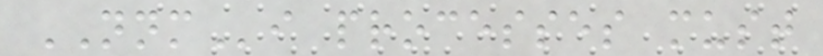NNMi processes must
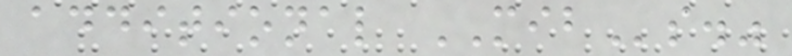additional MIBs."
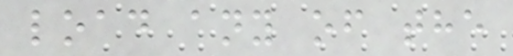load any of the
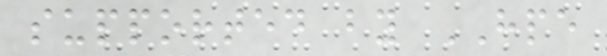supported by HPE
